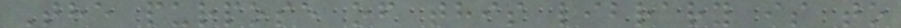The purpose of this library is to
